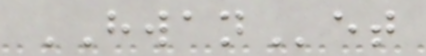HWANet
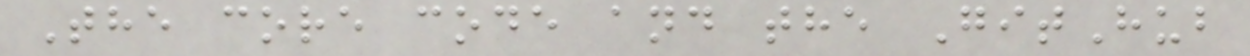The core code and the GitHub
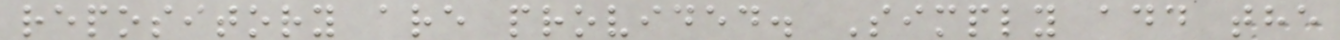repository are provided. Simply add the
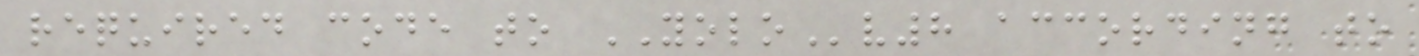required code to YOLOv8 according to
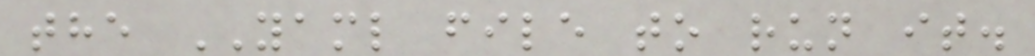the YAML file to run it.
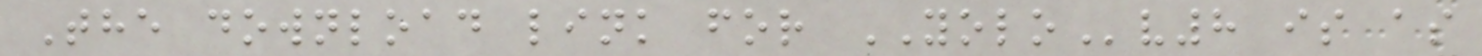The download link for YOLOv8 is as
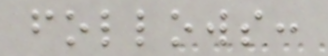follows:
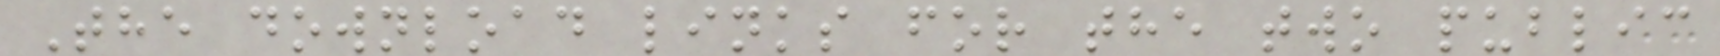The download links for the two public
